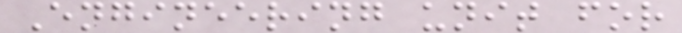Engineering unit for
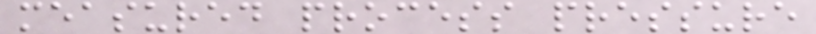measured process pressure
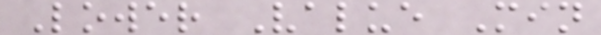Lower Value Min
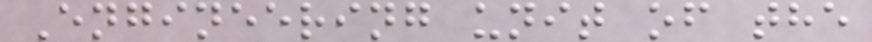Engineering unit of the
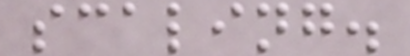scaling.
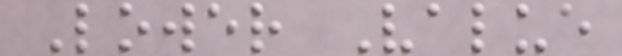Lower Value
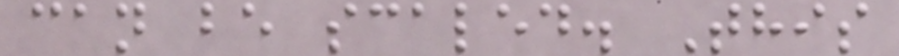can be scaled. This
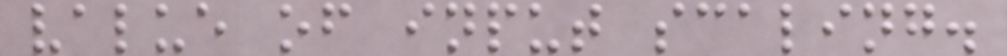value of input scaling.
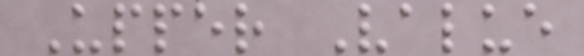Upper Value
